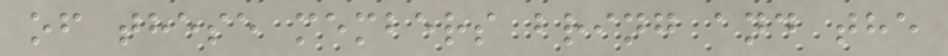of these members bring and the
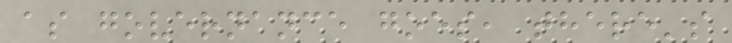as governance goes, there's
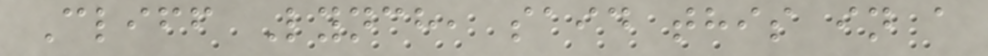Cliff Lynch, said this in a
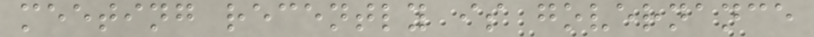meeting recently is governance
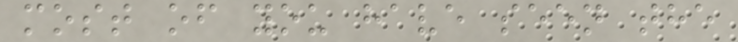most of you have seen the
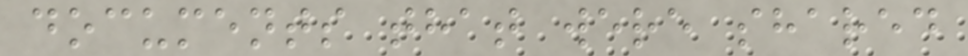documents that were shared
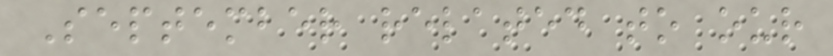September related to our
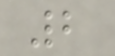2
